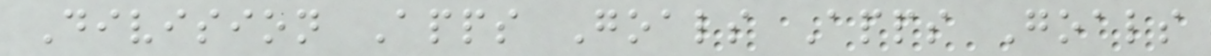Division Apps Goals Apps Goals
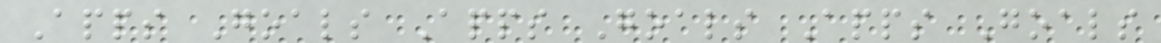Apps Goals Apps Goals Apps Goals
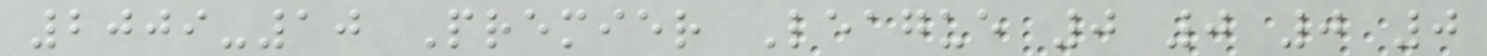2009-10 Premier League 0 0 0 0
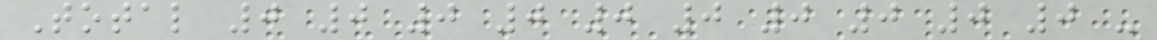Total 0 0 0 0 0 0 0 0 0 0 -
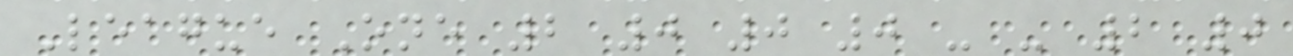League One 2 0 0 0 - - 2 0
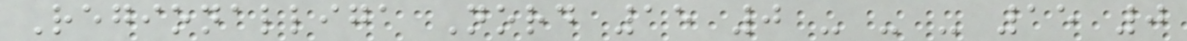Regionalliga Nord 15 0 - - - 15 0
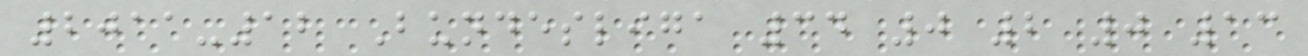2011-12 Bundesliga 34 0 2 0 13
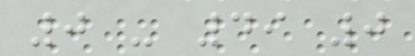0 - 49 0
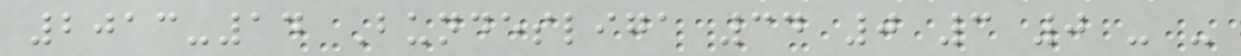2013-14 Bundesliga 34 0 3 0 - -
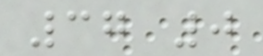37 0
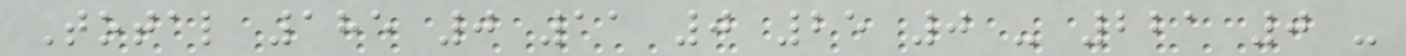Total 185 0 11 0 25 0 - 221 0 -
